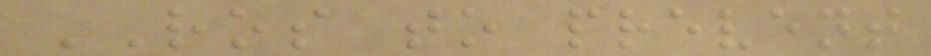ROS to prevent
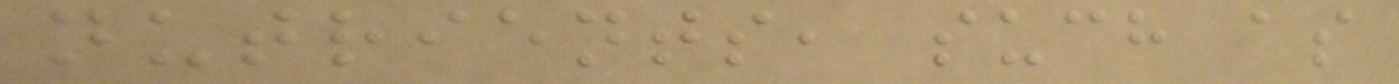nutrients, such as
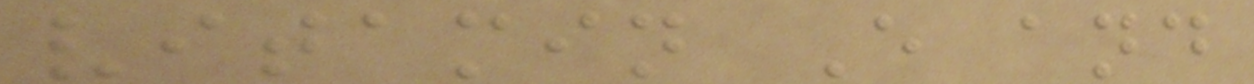vitamin E and
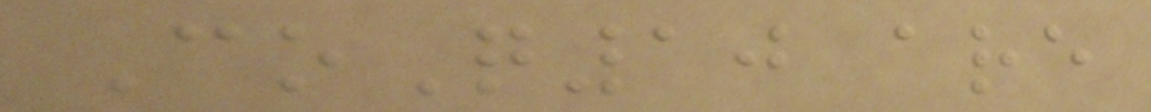CoQ10 are
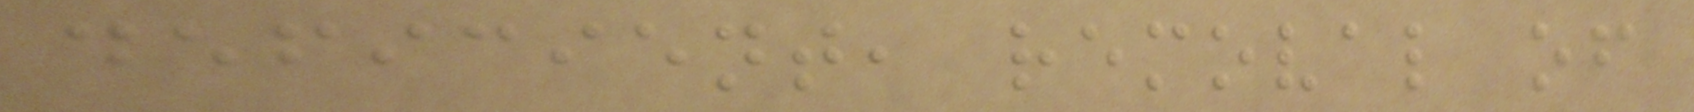deficient, removal of
